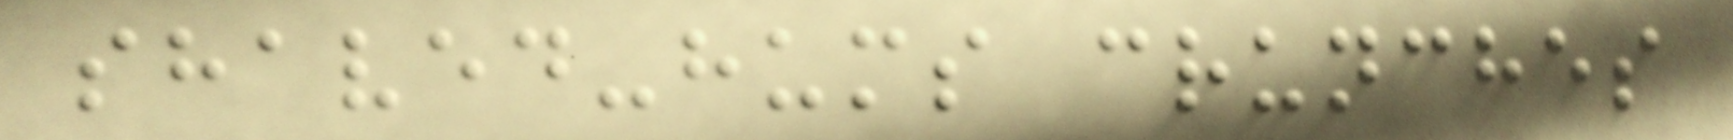shaved-hums crunches
